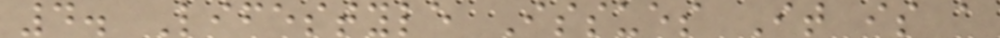4. Lifestyle Issues It is a
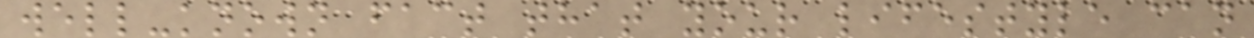well-known fact that your lifestyle can
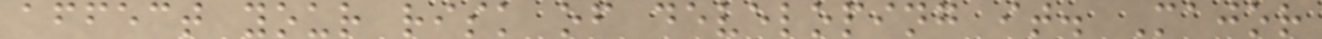affect your risk of developing it. Major
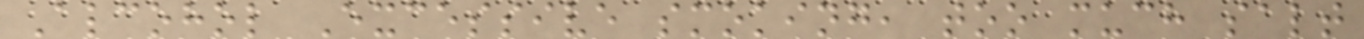Alcohol Excessive smoking, too much salt
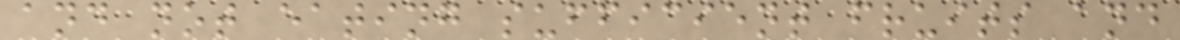and not eating sufficient fruits and
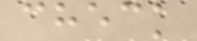check
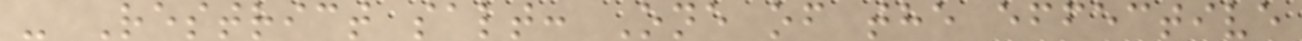- Restrict salt: One of the effective
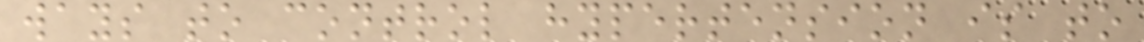ways to control hypertension is to
